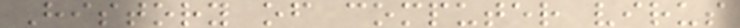History of computer virus
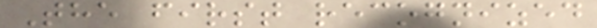The first recognized
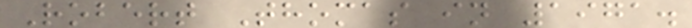Robert Thomas in 1971.
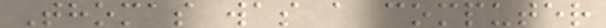Thomas was a computer
